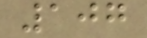107
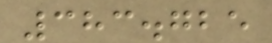383.725
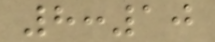8:10
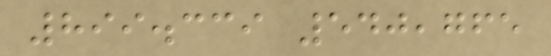899.339 540,765
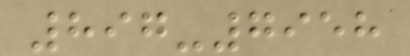897-7958
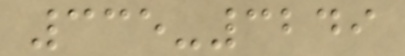335-3249
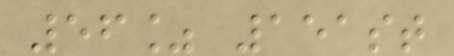56% 151st
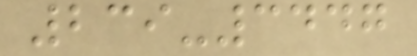239-3447
